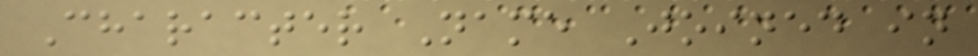Character Name Joined in
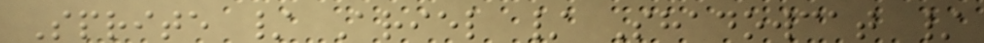Sprite / Ariel / Shadowcat /
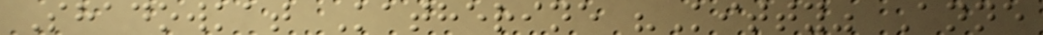Shadowkat Katherine "Kitty" Anne
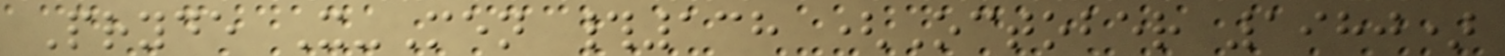Pryde X-Men #138 (October 1980)
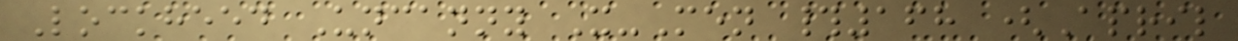Lockheed Uncanny X-Men #168 (April
